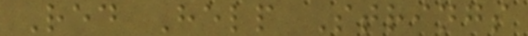Red Help Strings
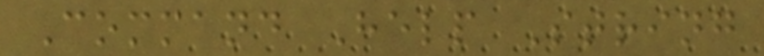Command Help String
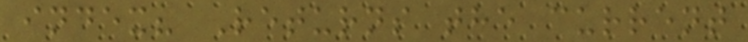index? Returns the current
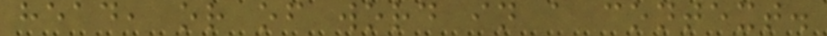head, or of word in a context.
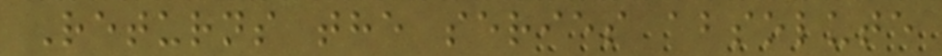Returns the series absolute
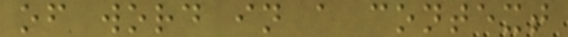of word in a context
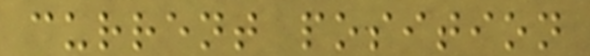current position
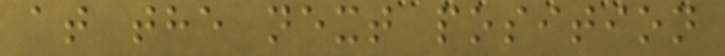at the next position
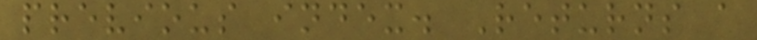previous index. Returns a
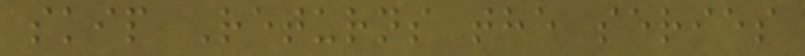skip Returns the series
